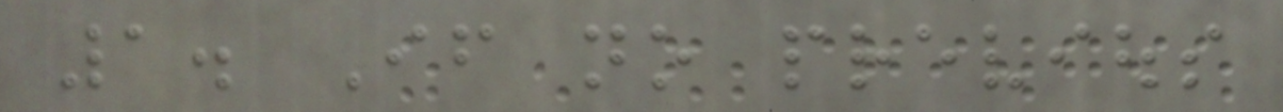1. If no previous
